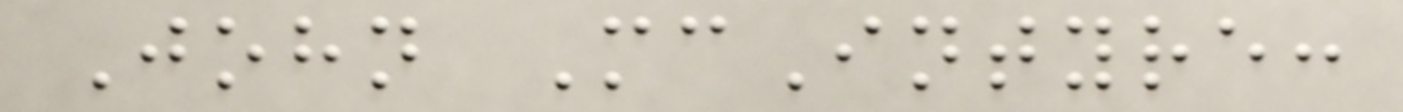John McIntyre:
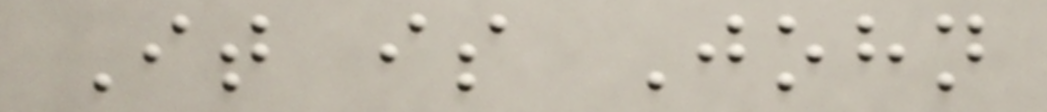It is John
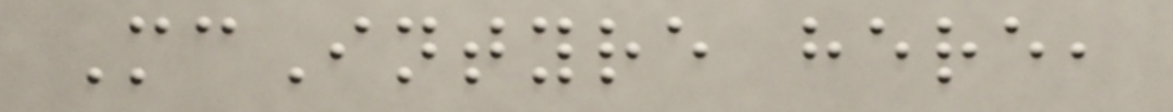McIntyre here,
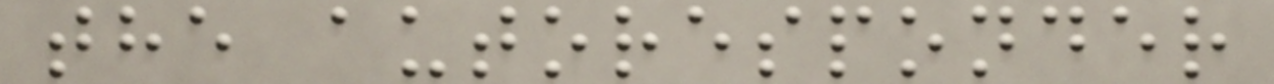the autoresponder
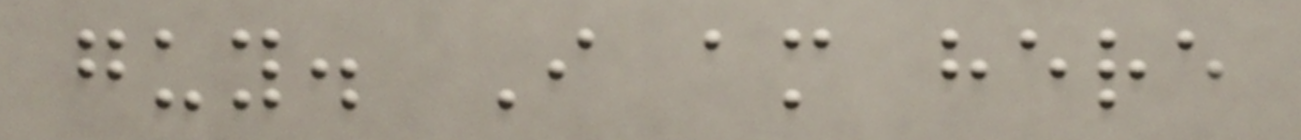guy. I am here
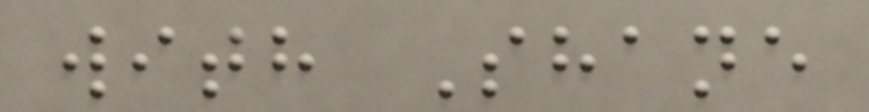with Shane
